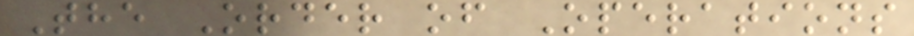The Order of Operations
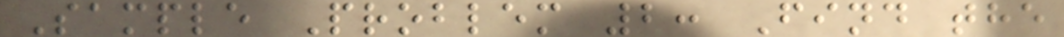Sample Problem 2: Find the
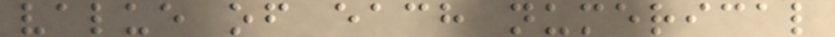value of each numerical
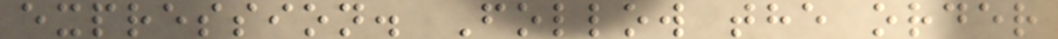expression. Follow the order
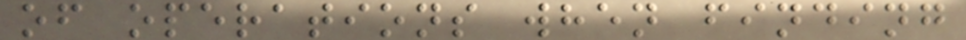of operations when finding
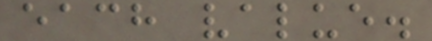each value.
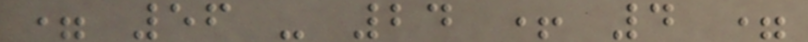= 56 - 24 + 4 =
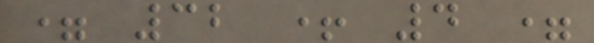= 32 + 4 =
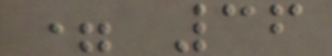= 36
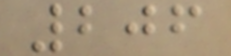206
